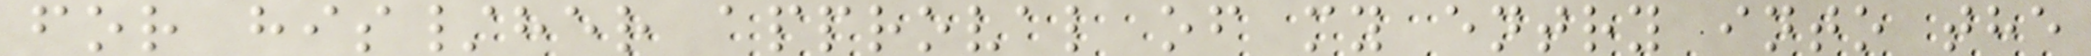for his/her approval of my entry into the
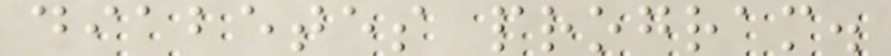diabetes program.
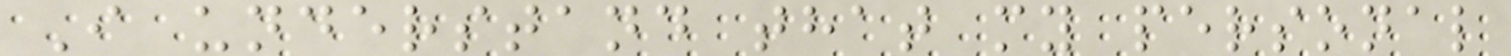I understand that my personal
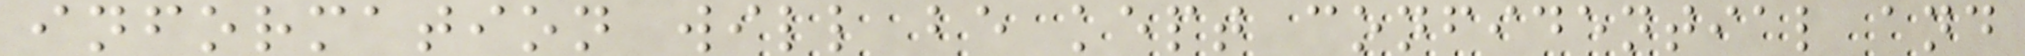information will be kept confidential and
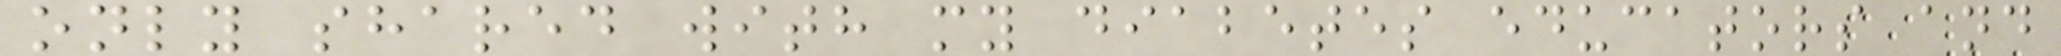only shared with my diabetes educators and
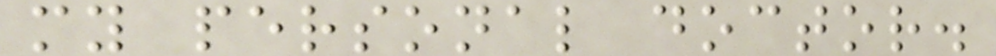my personal doctor.
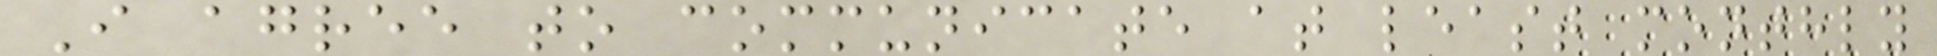I agree to communicate at least monthly
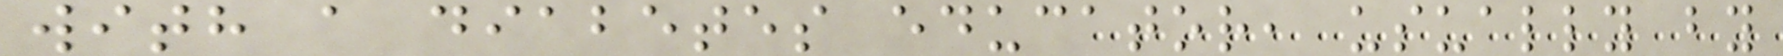with a diabetes educator, usually by
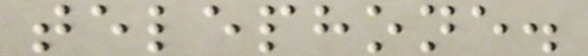telephone.
